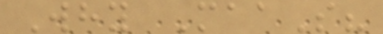Why MaaS?
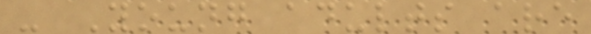- Young adults are
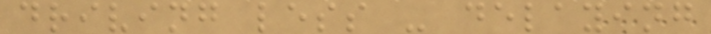driving less - delaying
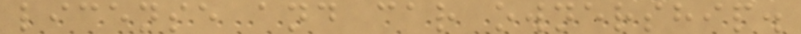license and car ownership.
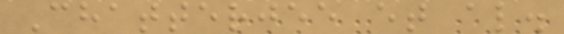Chatterjee et al.
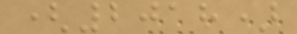(2018)
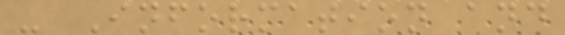- Information and
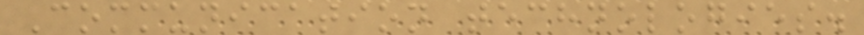Communication technologies.
